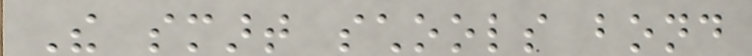The smart schools bond
